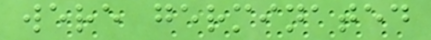were germinated
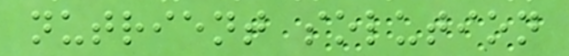nutrient solution
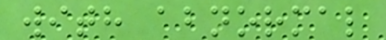with abnormal
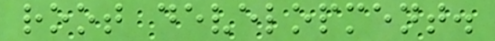root development.
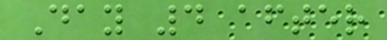Day 4 after
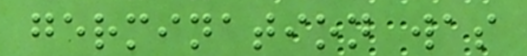germination was
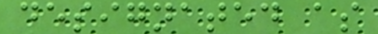designated as
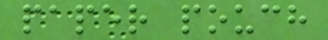paper pouch
